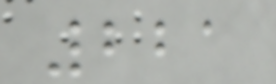221
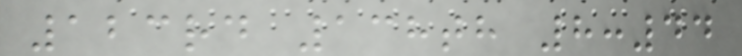123rd 138th 8:44
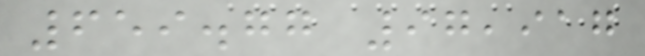659.77 97,917
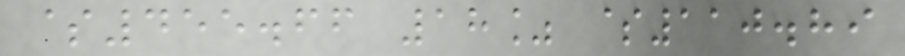$455.66 18% $110.89
